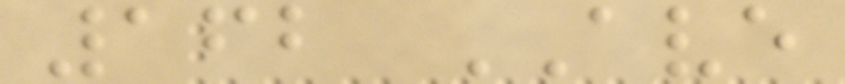162 AVE
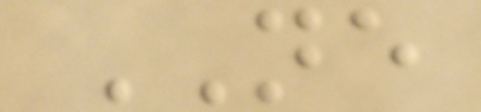NE
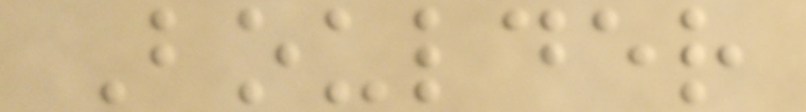Boulder
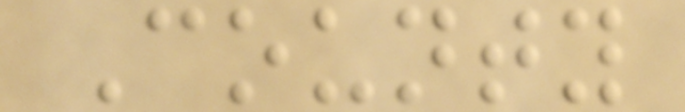County
